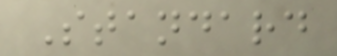Standard
